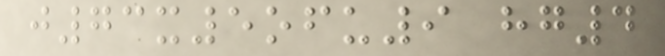j73x5ofu9 hg4
